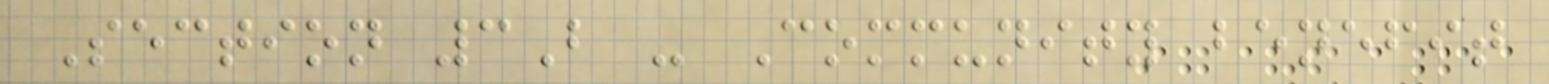Section 3B - Community benefit
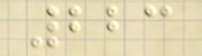223
